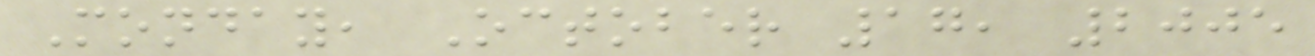Monday, October 17, 2005
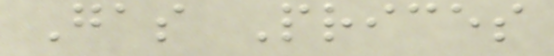Gas Prices
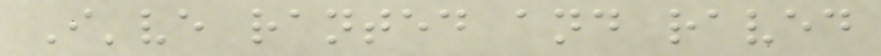I've ranted and raved
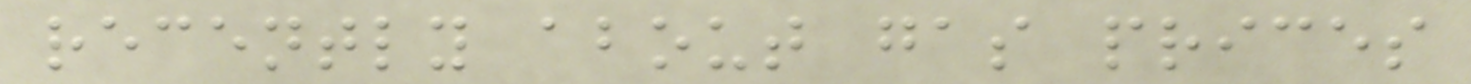recently about gas prices
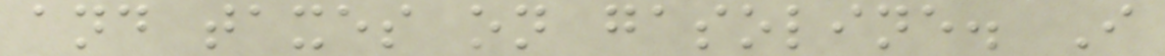and taxes on gasoline. I
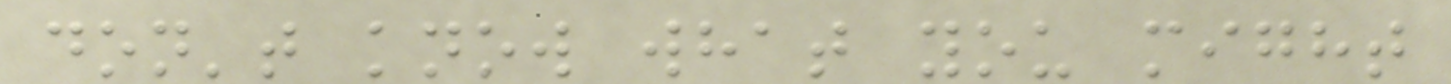don't know what you might
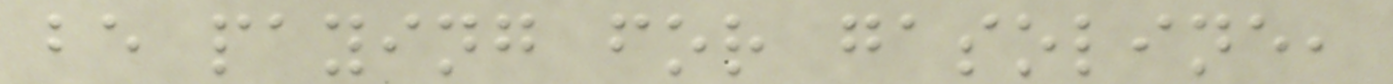be paying for gasoline,
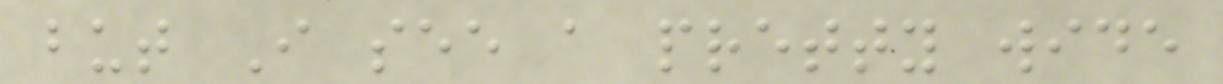but I see a pretty wide
